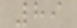89
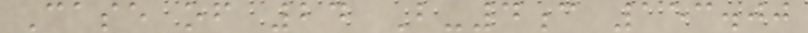Case of 24 B-4c 153.00
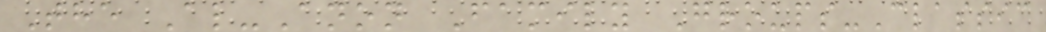The Al-Anon Family Groups-Classic
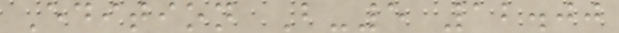Edition B-5 12.00
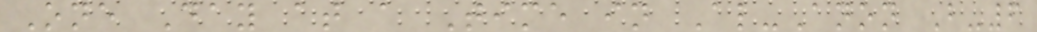One Day at a Time in Al-Anon B-6
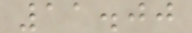11.00
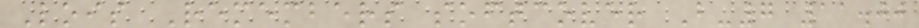Lois Remembers softcover B-7 11.00
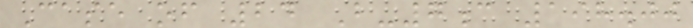Case of 24 B-7c 198.00
